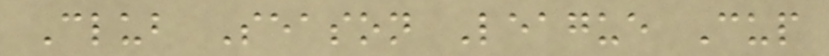Club Season League Cup
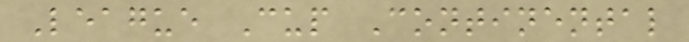League Cup Continental
